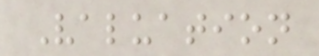Valuation
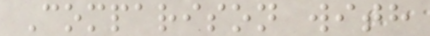Comparison with
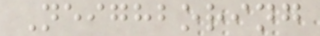Neighboring
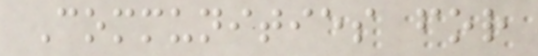Communities for
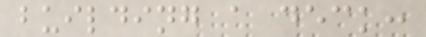building a deck:
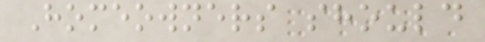Homeowners should
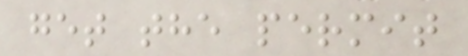get the permit
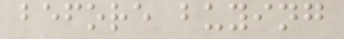before buying
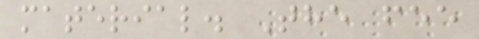material. The fee
